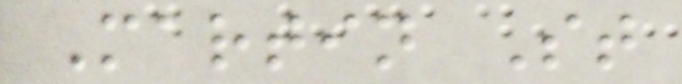Martin St
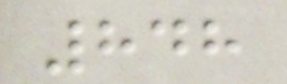848
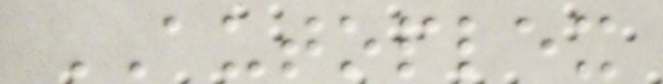AUTOPLEX
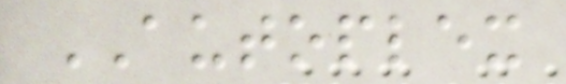AUTOPLEX
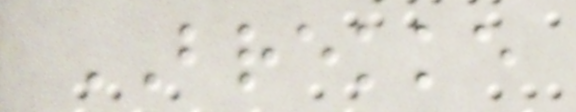BREKKE
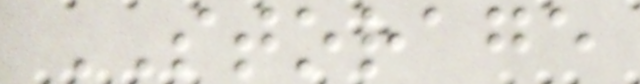STORAGE
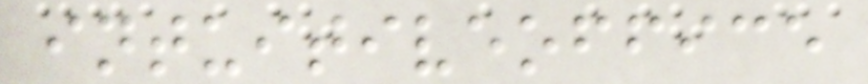intuitiveoffice
